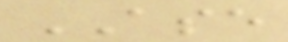ASE
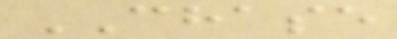CHASE
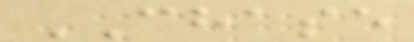CHASE
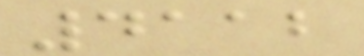4112
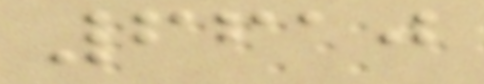6610
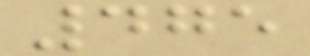475
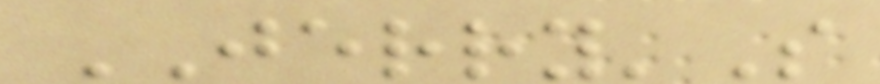JERRY'S
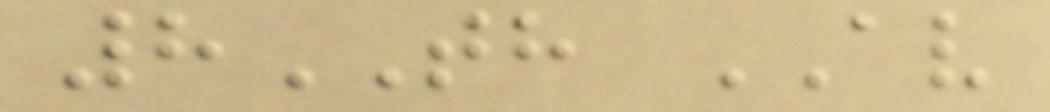8TH AV
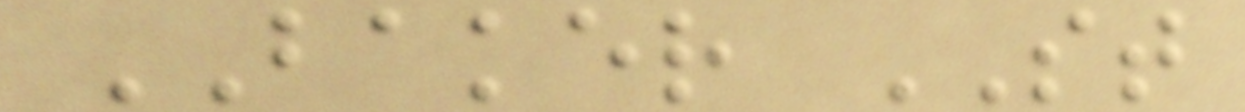BAKER ST
